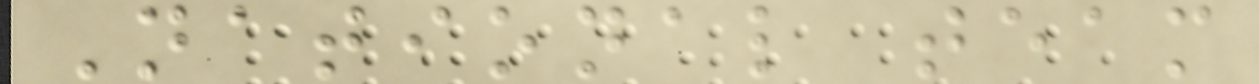National team
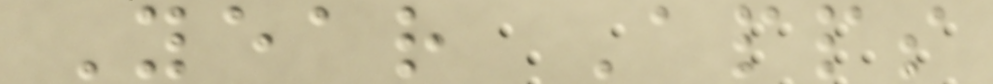Year Apps
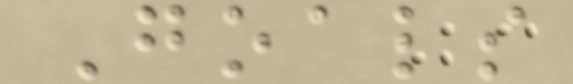Goals
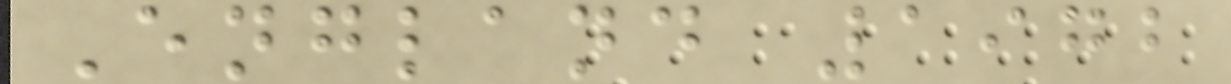England 1972
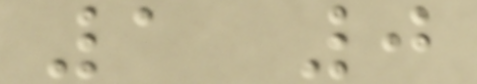1 0
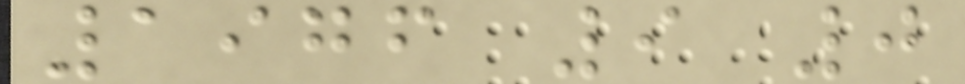1976 9 0
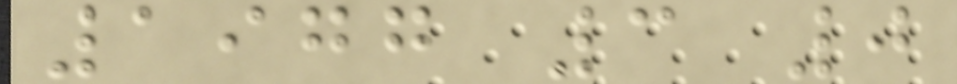1977 3 0
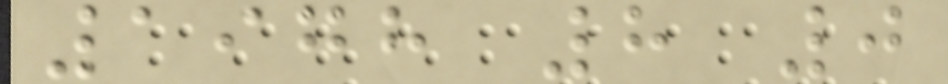1978 8 0
